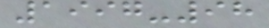1997-98
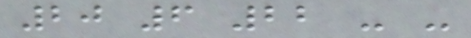20 6 22 - -
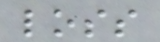loss
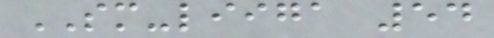SM-liiga 54
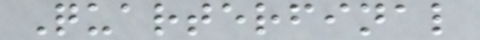Quarterfinal
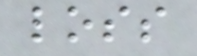loss
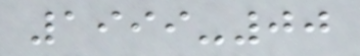1999-00
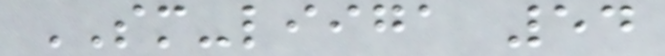SM-liiga 54
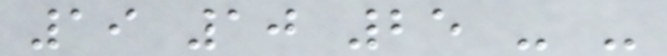19 10 25 - -
